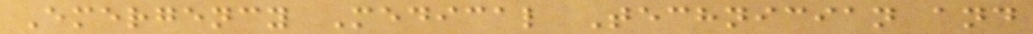Emergency Medical Technician and
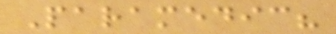Paramedic?
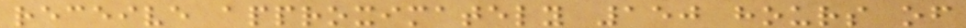receive approximately 150 hours of
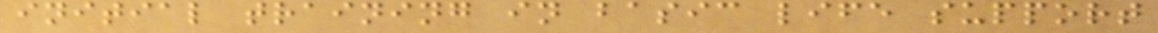initial training in basic life support
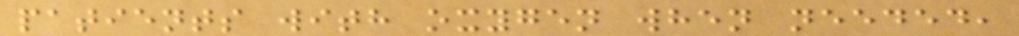patients with oxygen when needed,
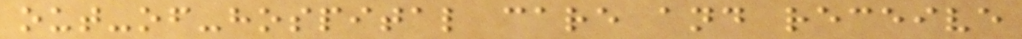out-of-hospital care and receive
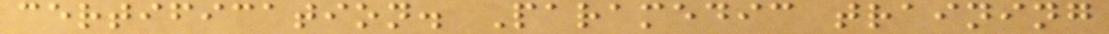certification. Paramedic training
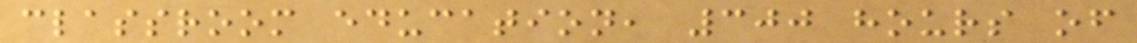classroom education, 300 hours of
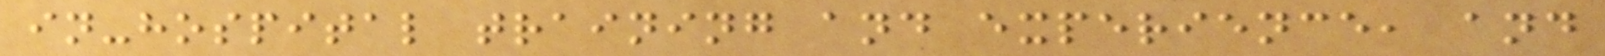in-hospital training and experience, and
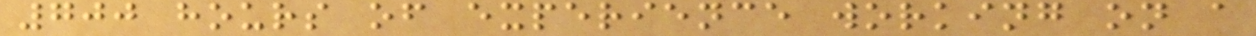700 hours of experience working on a
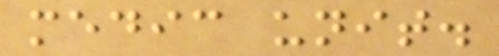medic unit.
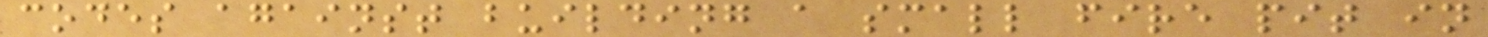codes against building a small fire pit in
